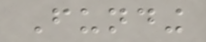Funding
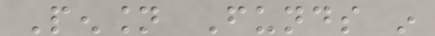Pension Funds in
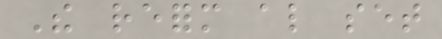The reform also set
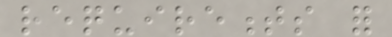requirements for
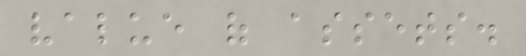value of assets.
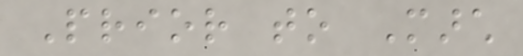Prior to March
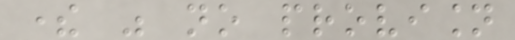there was no provision
